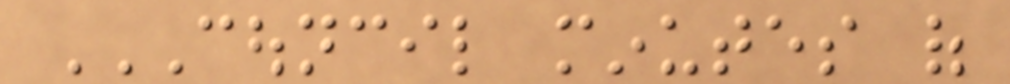COUNCIL MINUTES OF
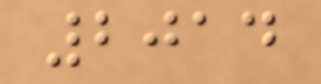2014
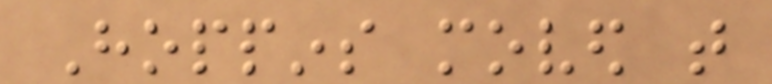Hoppins moved that
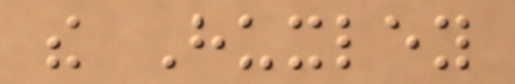the Huxley
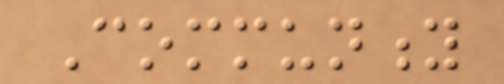Community
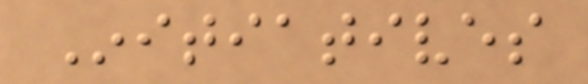Initiatives
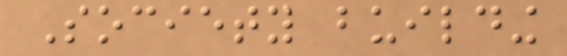Society building
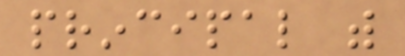principal with
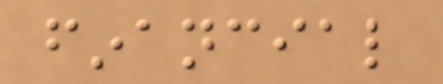financial
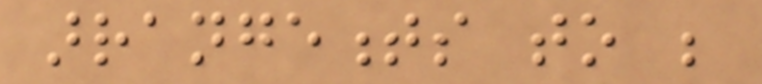arrangements to be
